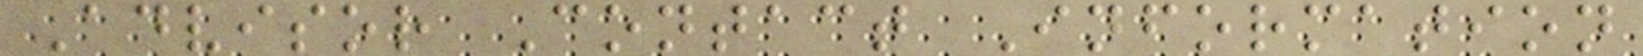Advisor Contact Information
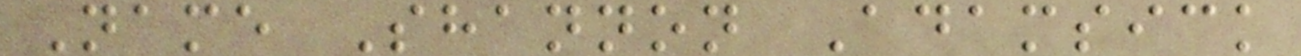Name Shannon Adamsick
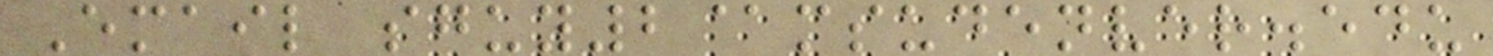Email sguy2@msudenver.edu
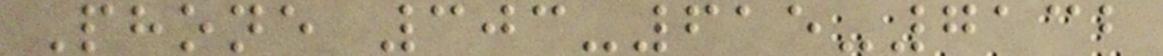Phone 303-615-7132
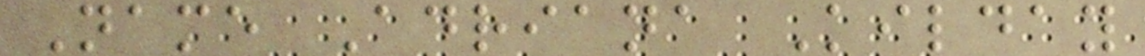Name Adriana Kilday
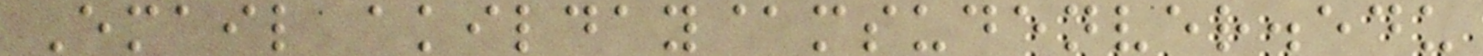Email akilday@msudenver.edu
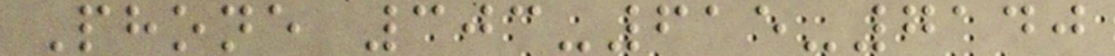Phone 303-615-7140
